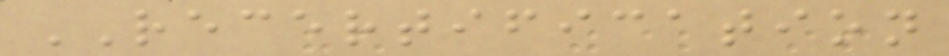RECERTIFICATION
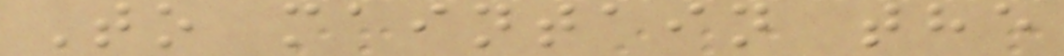To maintain the
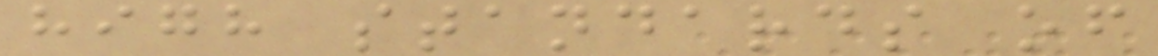high standards of
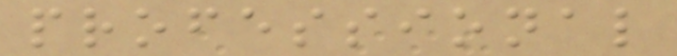professional
